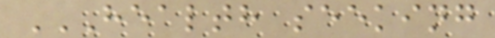HEALTH SEEKING
